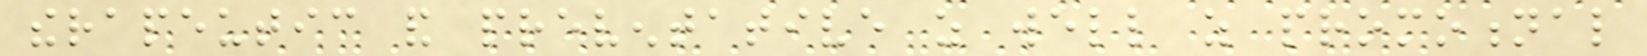therapeutic and preventative as well as promotional
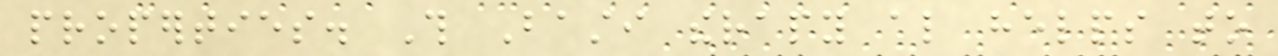properties. This Basti therapy also helps to
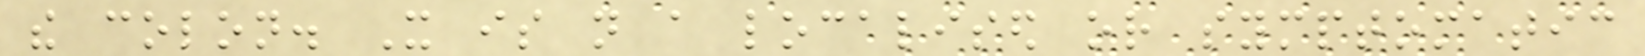the colon. It is not a localised or symptomatic
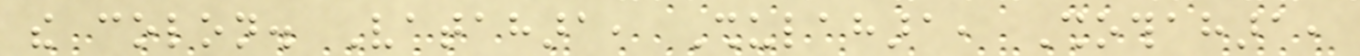the colon. Vatahara, Shulahara, Shothahara,
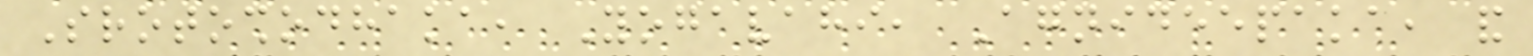Srotoshodhaka, Yogavahi, Agnideepaka, and
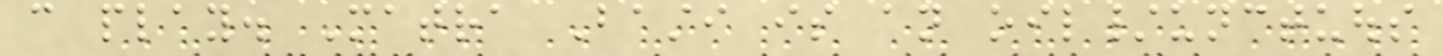can play. Matra Basti is an oil/unctuous
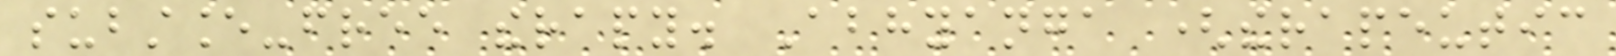substance-free therapy. Abhyanga (therapeutic
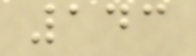143
